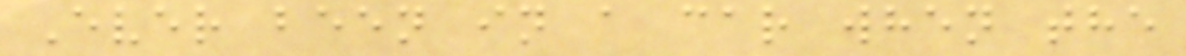Ever been in a car when the
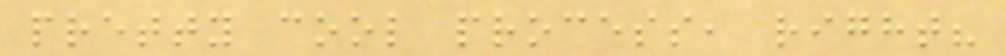pretty cool process, right?
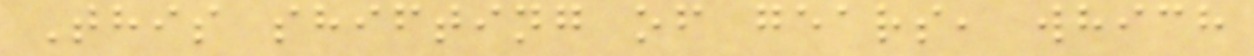This shifting of gears, which
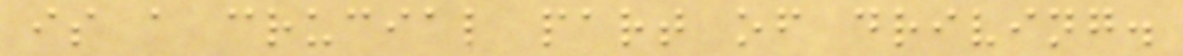is a crucial part of driving.
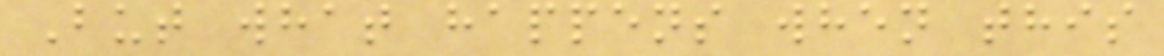But what happens when this
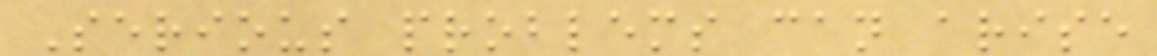Serious problems can arise
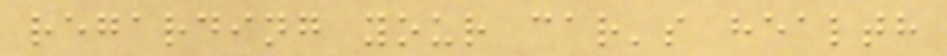regarding your car's health
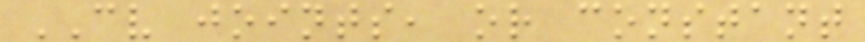CV joints, or constant
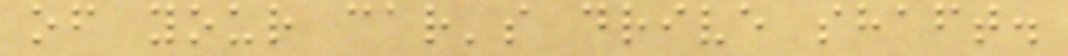of your car's drive shaft.
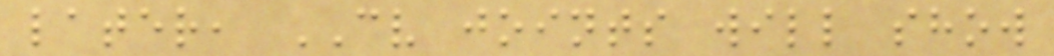later, CV joints will show
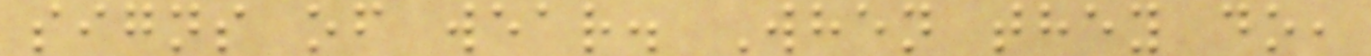signs of wear. When they do,
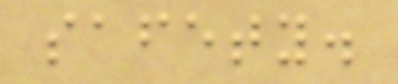safety.
